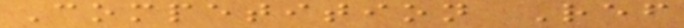Competition Ref
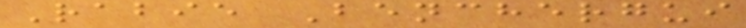Rabie Benchergui
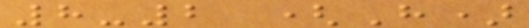8-2 (H)
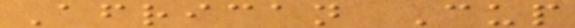African Cup
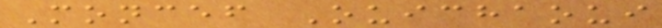Moncef Ouichaoui
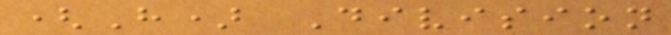(H) Division
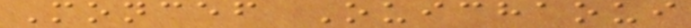Moncef Ouichaoui
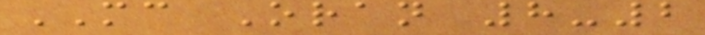MC Oran 8-2
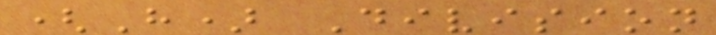(H) Division
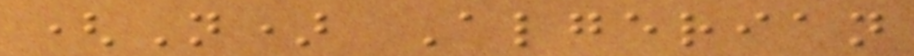(N) Algerian
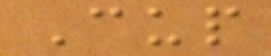Cup
